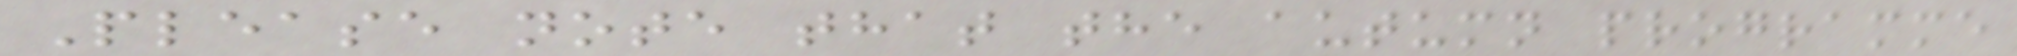Please note that the autumn programme
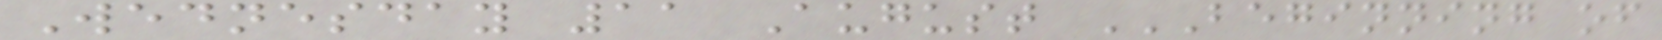Wednesday 11 August BEGINNING OF
